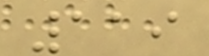119
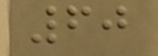60
